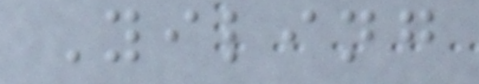Yiling
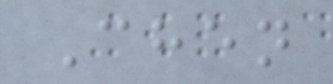Chen
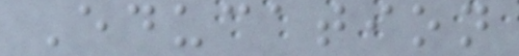Education
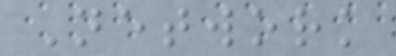Network
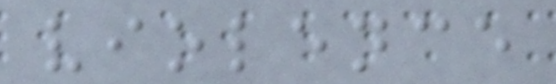violence
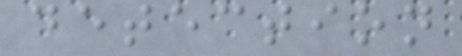detection
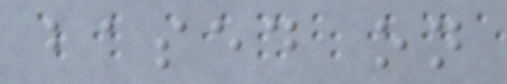based on
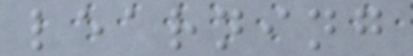learning
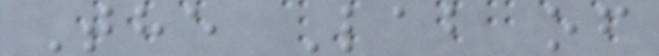The Lab of
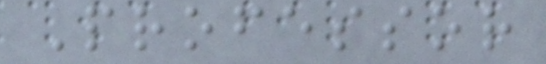Professor
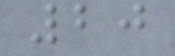20
